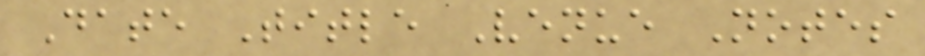Date Title Venue Notes
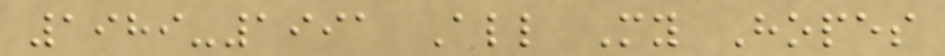1989-1991 All My Hopes
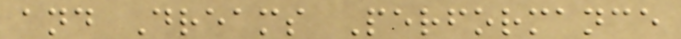and Dreams Performance
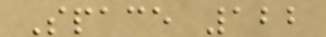Space 122
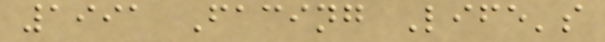1991 Facing Life's
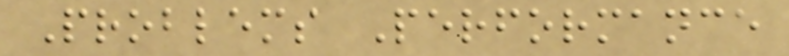Problems Performance
